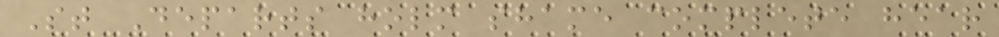St Departs holm shame complete hear
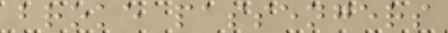broke passengers
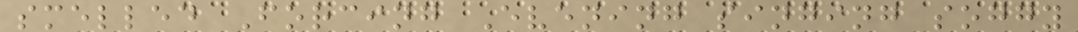smelled Forcing Evening singing soggy
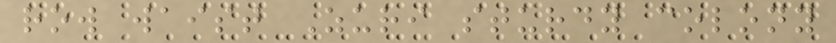row waist Zuri sturdy colony
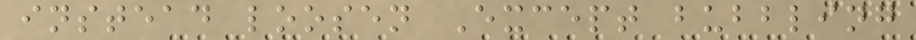instead loosen Except bubbling
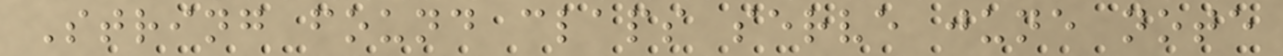String found claps serve june note
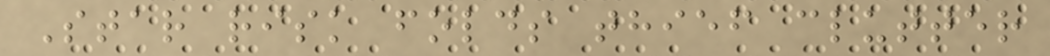Star risk folds thief clutter
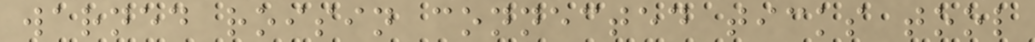warned roisin connected ticks tool
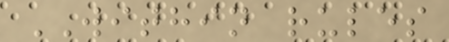WITHIN rules
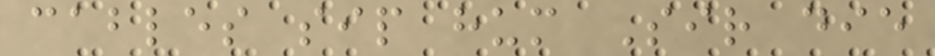cables sip hum Sir die
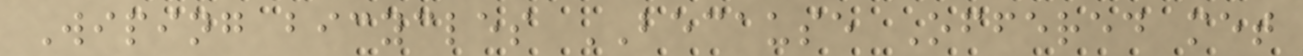Wiping bicycles BECAUSE Offered met
